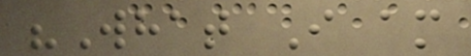"What I am
